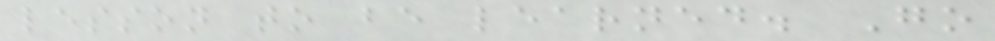lesson to be learned. Go
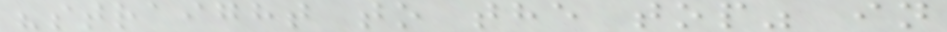"straight to the top" in
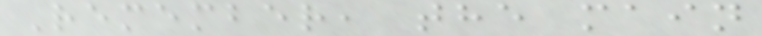Remember, the main
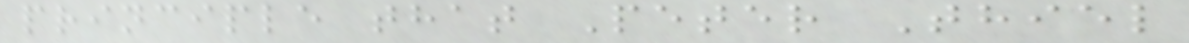principle that Peter Thiel
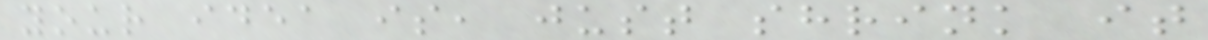your idea is, just shrink it
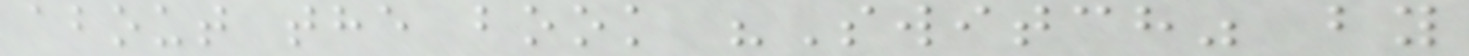about the book "Switch" by
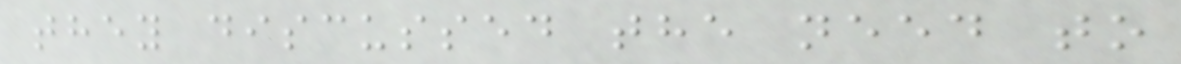they discussed the need to
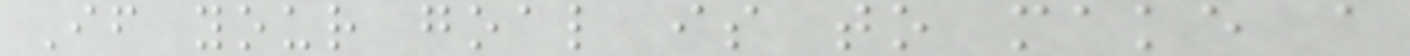If your goal is to make a
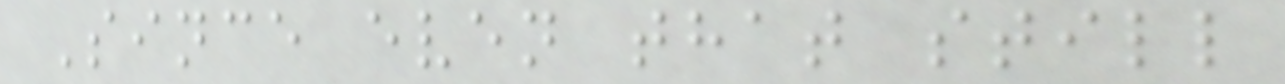Since even that still
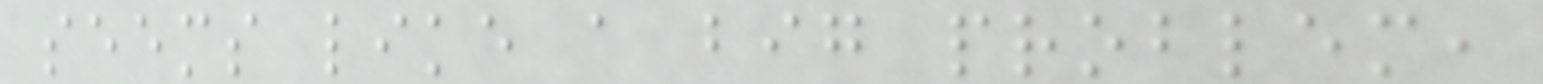seems like a big problem,
